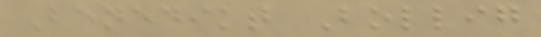Benedikt Bollig
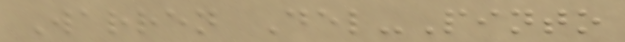Warren Del-Pinto
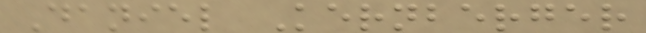Daniel Kernberger
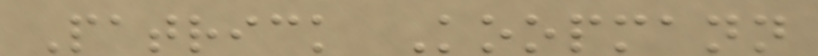Patrick Koopmann
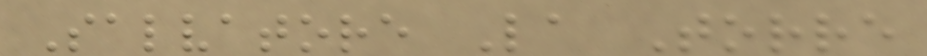Salvatore La Torre
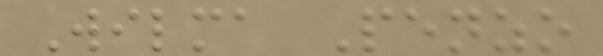Wilma Penzo
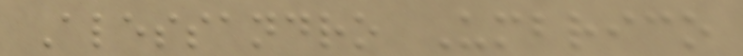Alessandro Umbrico
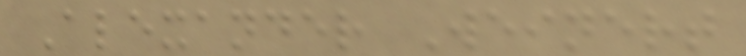Alexander Weinert
